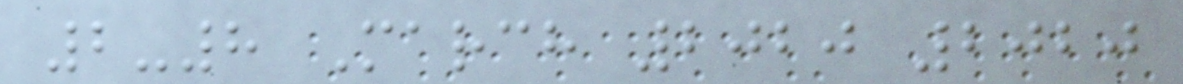2-8 March 2020 2020
